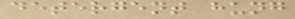detergent hung
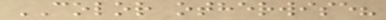COLOR otherwise?
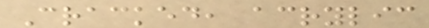Cracked, acrylic
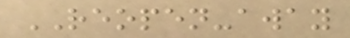REOPEN-away
